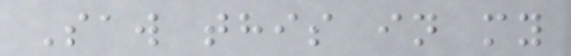Saw this in my
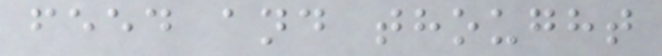feed and thought
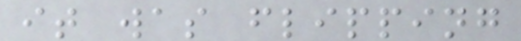it was flipping
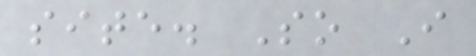site. So I
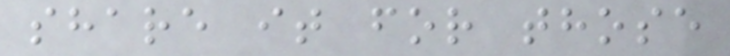share it for those
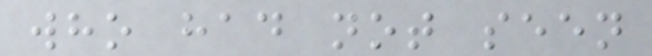who had not seen
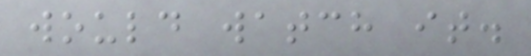would watch it.
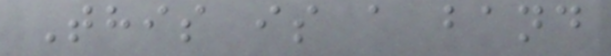This is a band
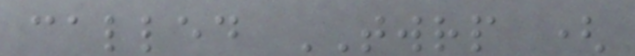called TWRP (
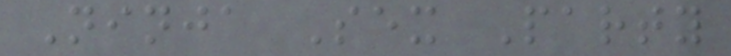Ninja Sex Party
